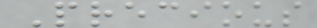Precious
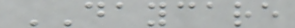DAYCARE
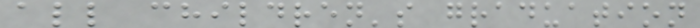all children's graduation
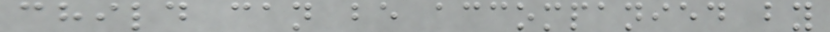child can be accompanied by
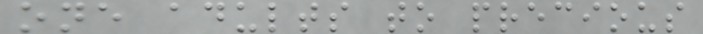one adults to precious
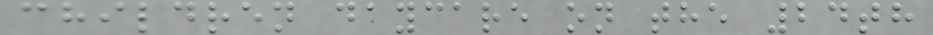children daycare on the 24th
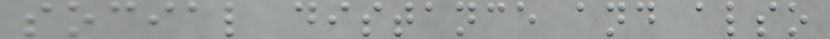social distance and also
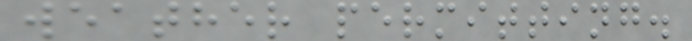weather permitting.
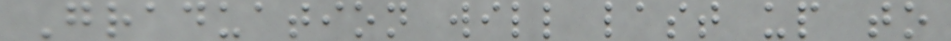Graduation will last up to
